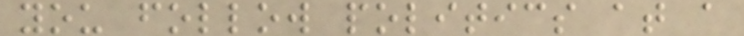you follow politics at a
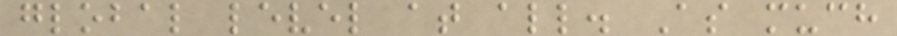global level at all. As much
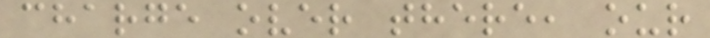charge over there, our
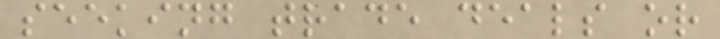seeking trade deals or
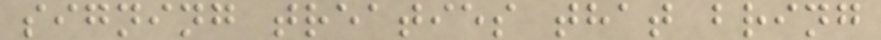signing treaties that bring
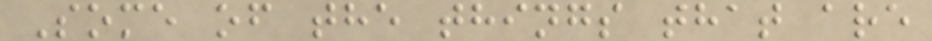Some of the things that are
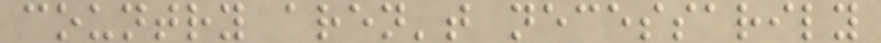country aren't necessarily
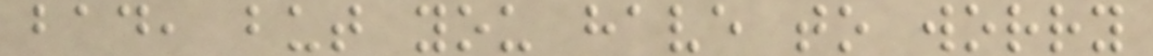bad, but you have to worry
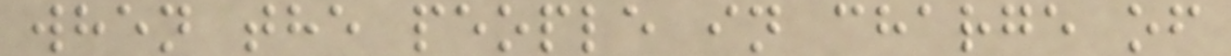when the people in charge of
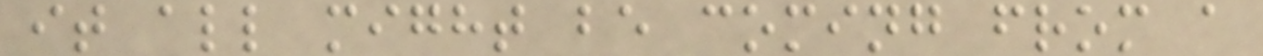it all might be coming from a
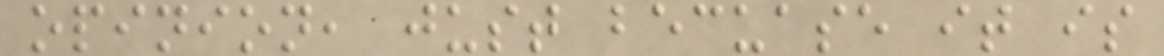opinion, just becuase it is
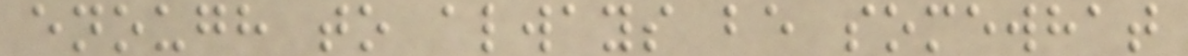enough to always be somewhat
